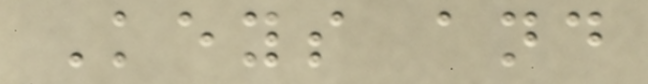Keys and
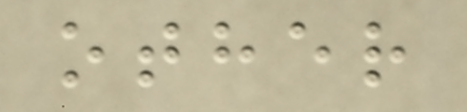other
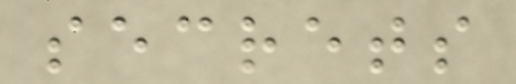secrets
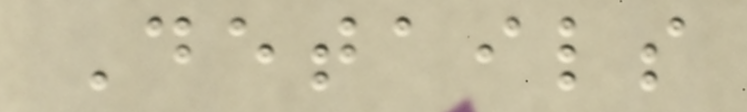Details
